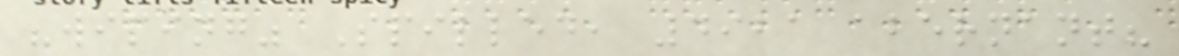"wiping" Spilled, 4921 abernant?
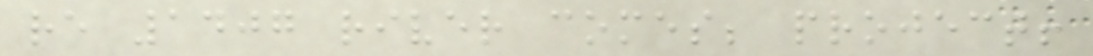re 1407 river comes; project!
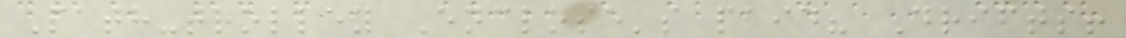Path-trolley Enclose's paid? Drifts!
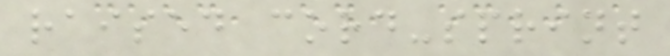raised cord-sprint
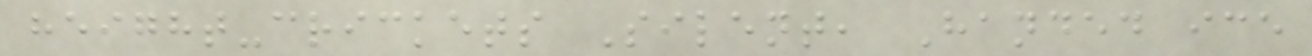height-crickets Silent, Handed ice
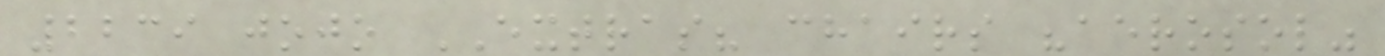2239 jojo EXTRAS? chairs "aerosol"
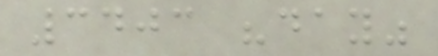3403 "day"
